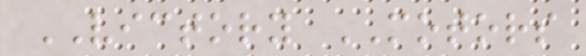VICTORY MOTORS
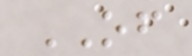OF
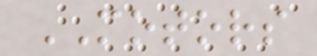MOTORS
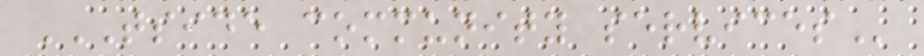TSIDE COMMUNITY SERVICES
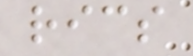rics
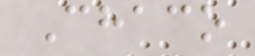Chaco
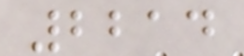2214
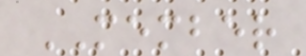MEMBER
